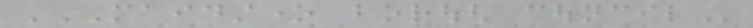MAIDSTONE BOROUGH COUNCIL
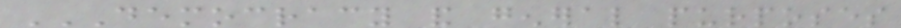DEMOCRACY AND GENERAL PURPOSES
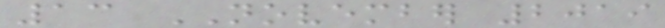13 NOVEMBER 2019
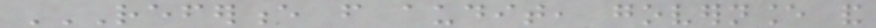REFERENCE FROM AUDIT, GOVERNANCE AND
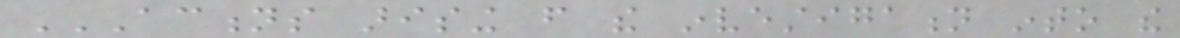ACTIONS ARISING FROM THE INVESTIGATION INTO THE
